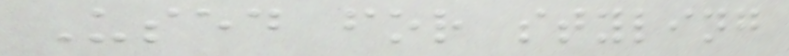Used for styling
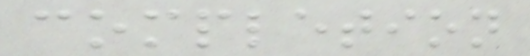completion
